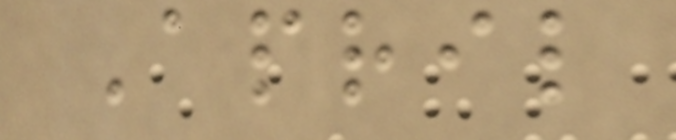April
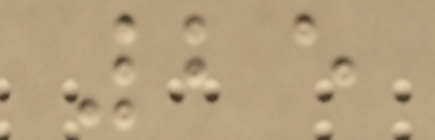25
